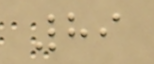89
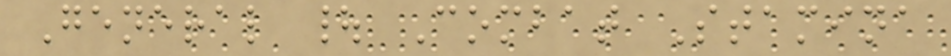General | Combat Stamina
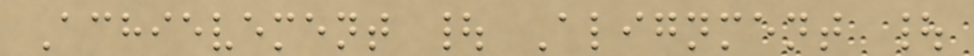Achievement | Alignment |
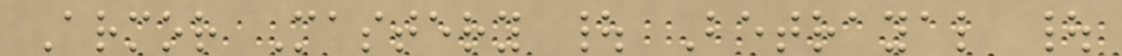Armor Mastery | Betrayal |
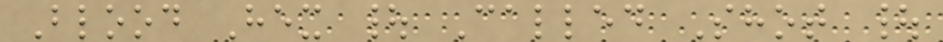Blood Hex | Called Shot |
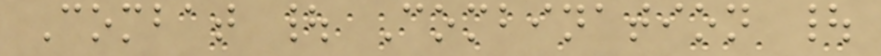Combat | Combination |
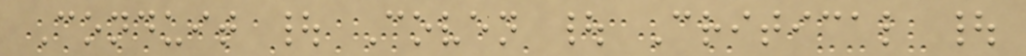Conduit | Coven | Critical |
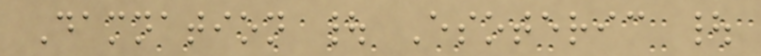Damnation | Esoteric |
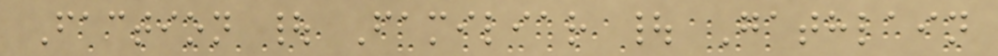Faction | Familiar | Gathlain
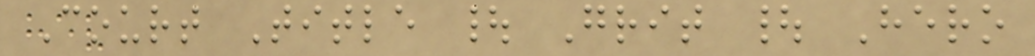Court Title | Grit | Hero
